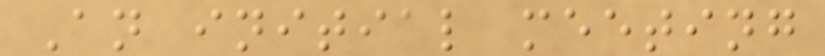An initial meeting
